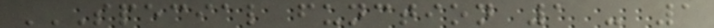SPECIAL FUNCTION 1 - 1
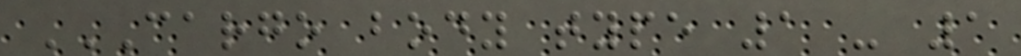CARGO BODY TYPE 1 - 1
